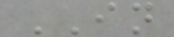IN
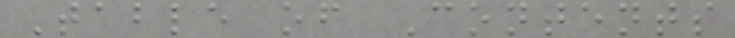Table of Contents
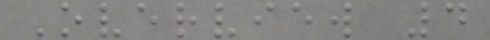Overview 4
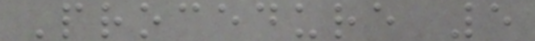Procedure 5
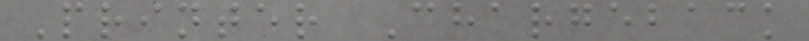Printer Chargeback
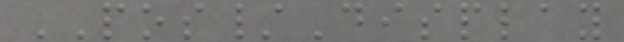POS/Display
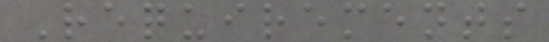Requirements
